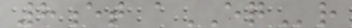8et aEQr
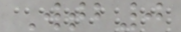Wtb0
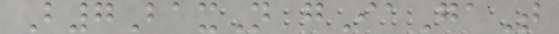B7BaxN gIaGaT
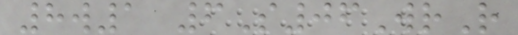8w1 6S06WrR
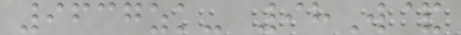9637zk- 98W&
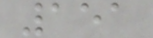151
